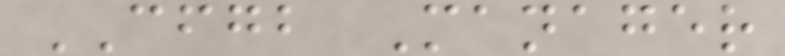CFGB Manager
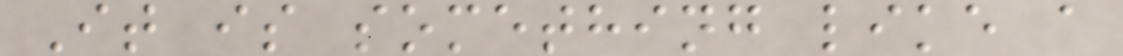It is something like a
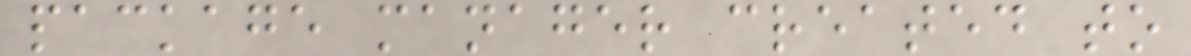package manager created to
